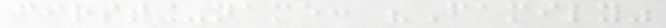first_name: "Family"
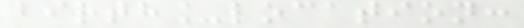birth_location:
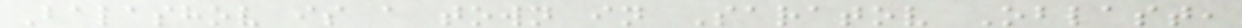Balashov is a town in Saratov Oblast,
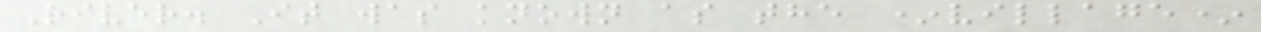River. It was known as the *village*
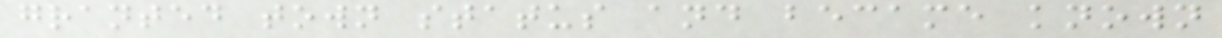granted town status and became known
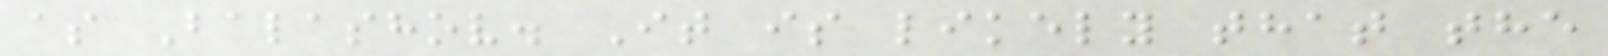as Balashov. It is likely that the
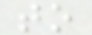to
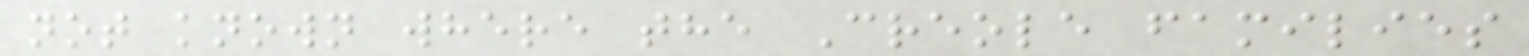not known where the Creole families
